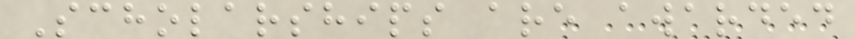Scholarships are awarded
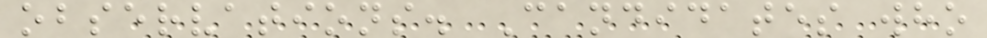observations. Candidates who
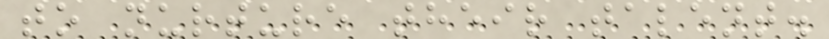to nurture their talent.
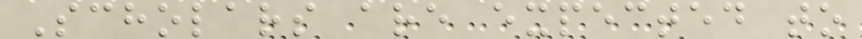Scholars are expected to
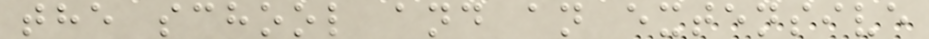the school and an extensive
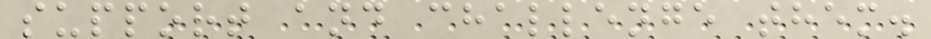support and challenge them.
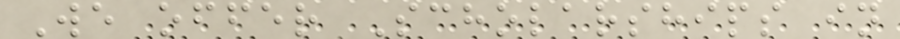We offer Scholarships in
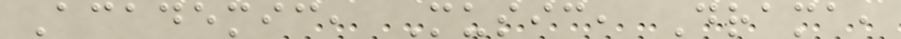Academic, Music, Drama,
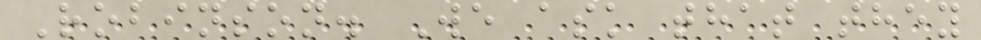Robinson. We ask that they
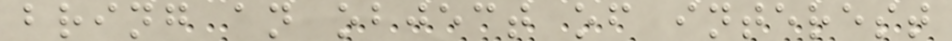bring an object of interest
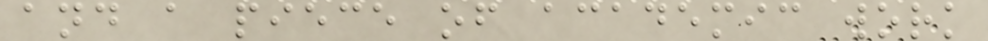and a piece of academic work
